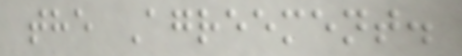the Agreement.
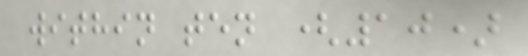within ten (10)
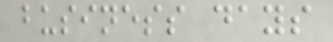business days
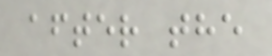after the
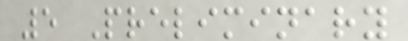5 Preliminary
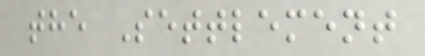the Settlement
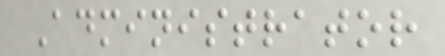Administrator
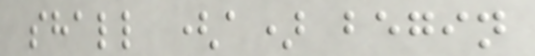shall (a) begin
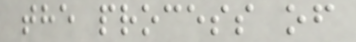the process of
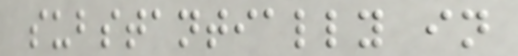substantially in
